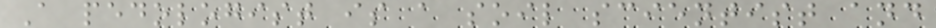A pedologist is a soil scientist and
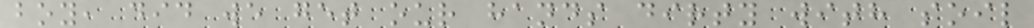boy, did we get our hands dirty with soil
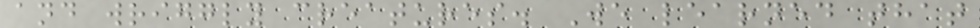and wriggly creatures. We learned that
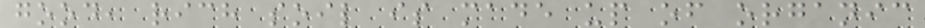good, rich soil is made up of organic
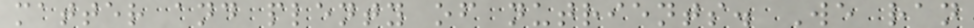matter and plenty of nutrients. We ran
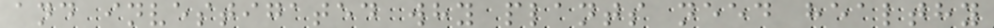and investigated why plants need healthy
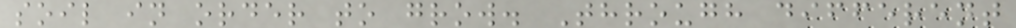soil in order to grow. Through different
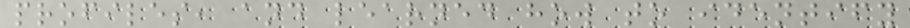profiles, and learned how to identify
